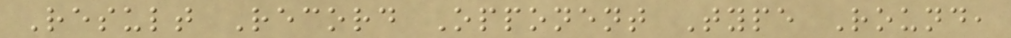Result Record Opponent Type Round,
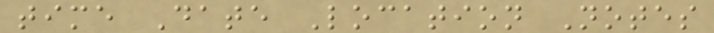time Date Location Notes
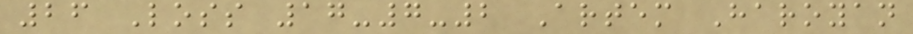26 Loss 17-7-2 Artem Haroyan
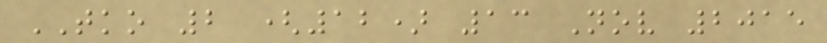TKO 2 (12) 13 Nov 2015
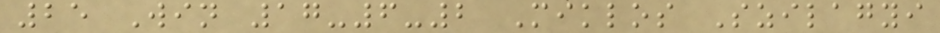25 Win 17-6-2 Miklos Szilagyi
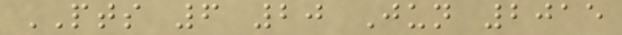PTS 6 20 Jun 2015
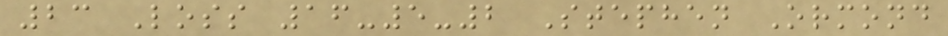23 Loss 16-5-2 Stephen Ormond
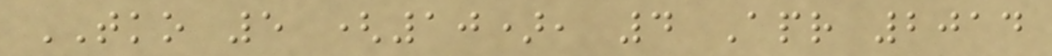TKO 5 (10), 4 Apr 2014
